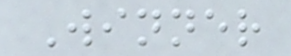Winner
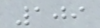109
